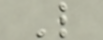L
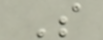S
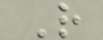R
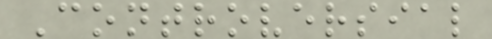Controversial
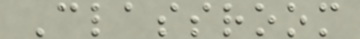Classroom
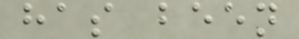has been
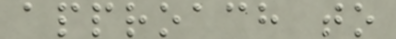approach to
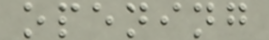opening
